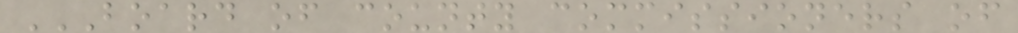BOARD OF COUNTY COMMISSIONERS OF
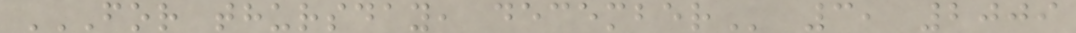FOR THURSDAY, DECEMBER 3, 2009
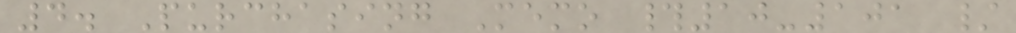4. Purchasing Memo #10-101 /
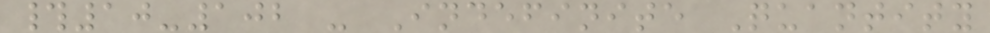#10-102 - Indefinite Quantity
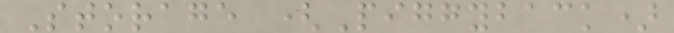Storage (Piggyback)
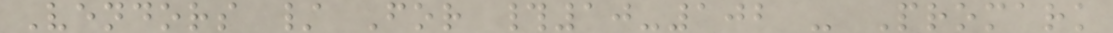Vendors / For #10-102 - Promark
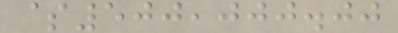$500,000.00
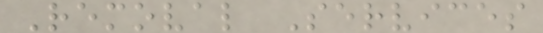Removal Services
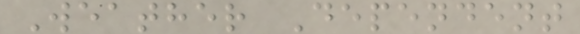Weather Dependent
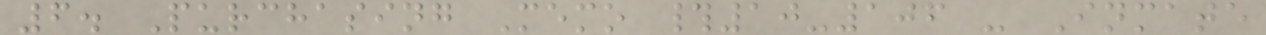6. Purchasing Memo #10-106 - Inmate
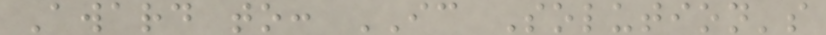Award to: IC Solution's
